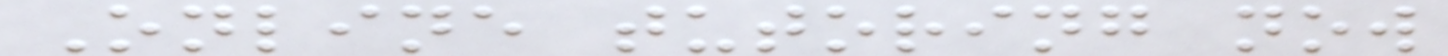Online tutoring now
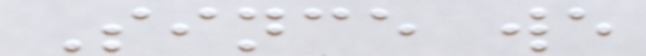Since we
